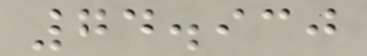74.930
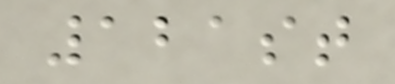121st
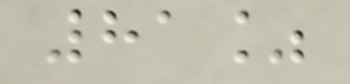81%
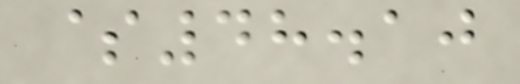$48.10
